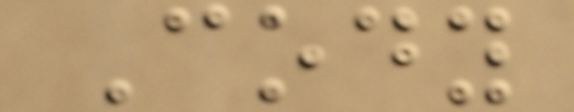Cody
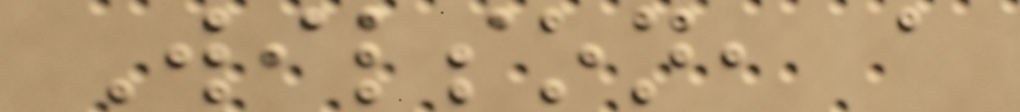Wilson, a
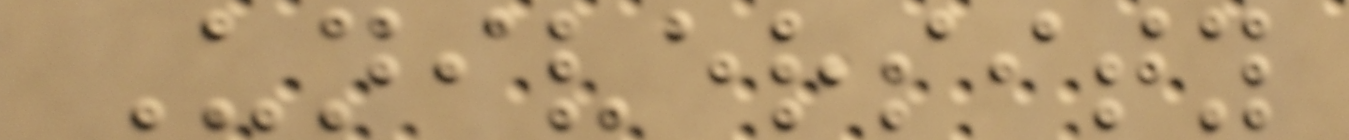University
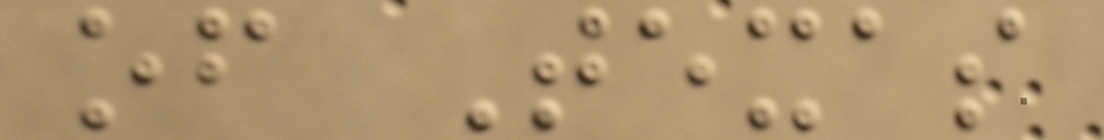of Texas
